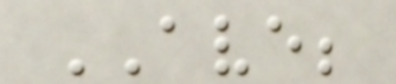AVE;
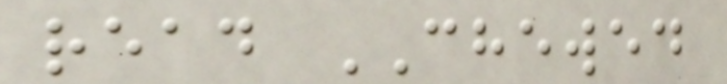read CHEWED
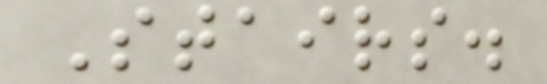Stairs.
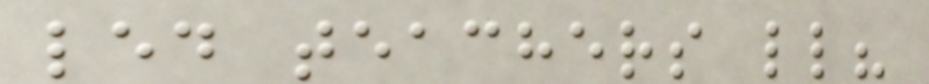led teachers ll?
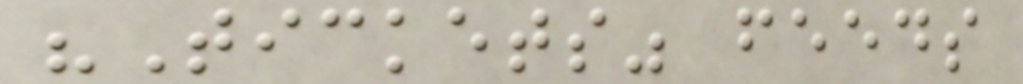"Tickets" feeds
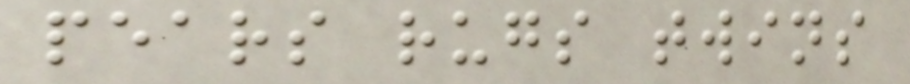pears rugs twins
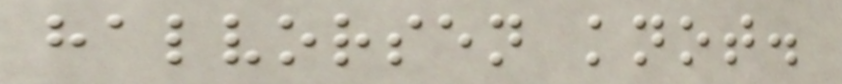halvorsen knot.
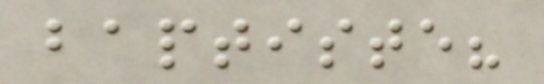baptiste?
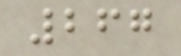267
